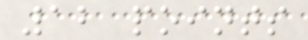12 points
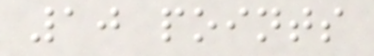10 points
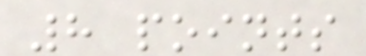8 points
